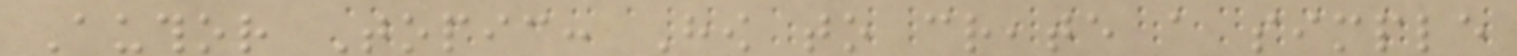Author Topic: How to create a simple
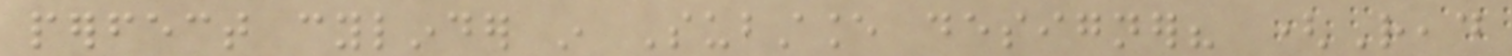perfect cylinder in Substance designer? (Read
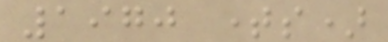1970 times)
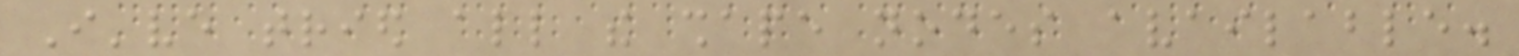I've tried all the shape nodes available.
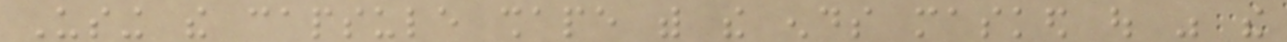Using the capsule shape with the ends masked out was the
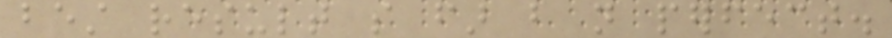best result so far but not perfect.
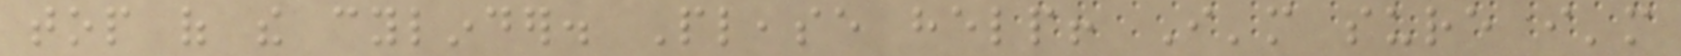top of the cylinder. Please help! I'm sure i'm
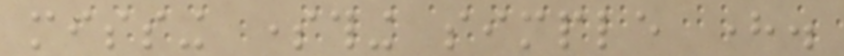missing something simple here.
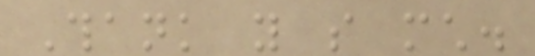Thank you so much.
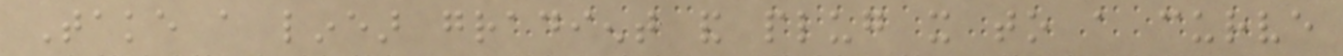Take a linear gradient and plug it to a curve
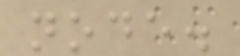node.
